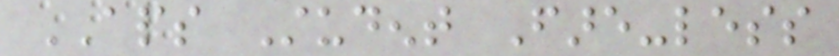APS Student Fare-less
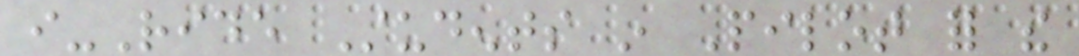i-Ride Students in Pilot for the
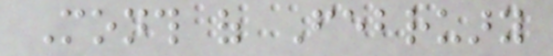Month of February
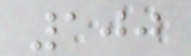100
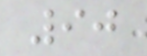90
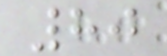80
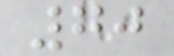70
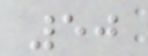50
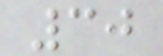30
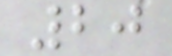20
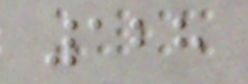128
